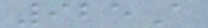925A
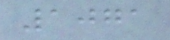1071
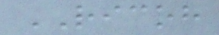RICOH
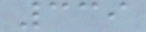339
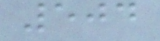504
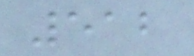512
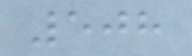508
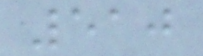510
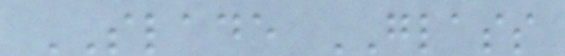SLADE GLASS
